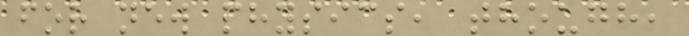for new physics, though,
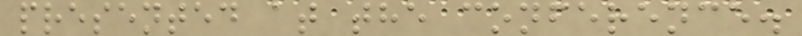presented at the conference.
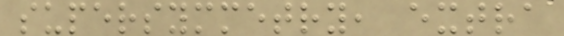supersymmetry, extra
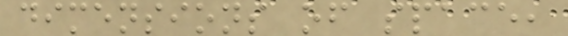dimensions of space,
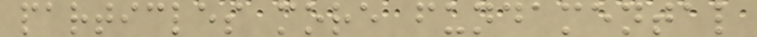particles more fundamental
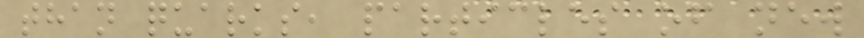than quarks, particles of new
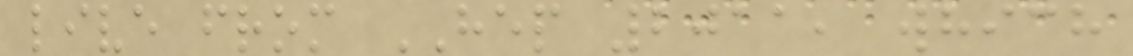live from HEP 2011, which
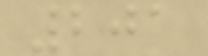201
